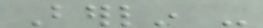Berlin -
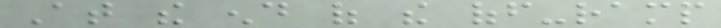At the end of the off-ramp
